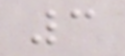3
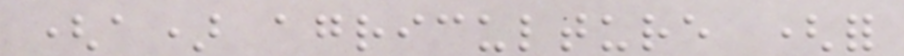(a) agriculture (for
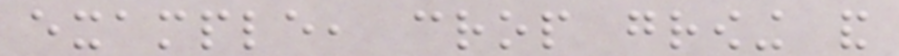example, crop growing and
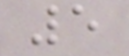5
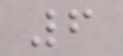6
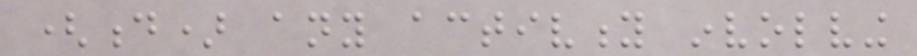(d) any activity involving
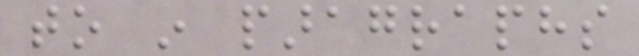to in paragraphs
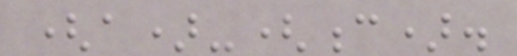(a)-(c).
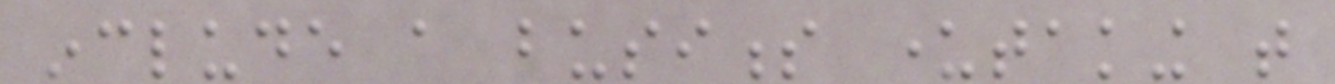include a business undertaking that
